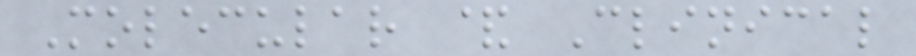Molecular & Clinical
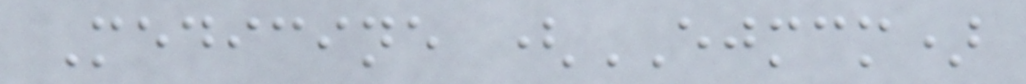Medicine (EJMCM)
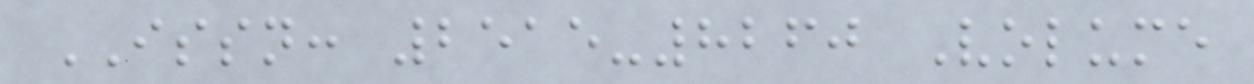ISSN: 2515-8260 Volume
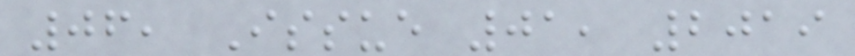06, Issue 01, 2019
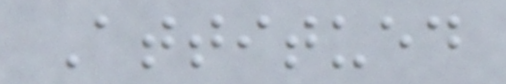Attitued
